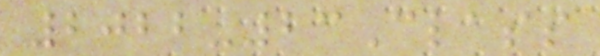2022-23Class
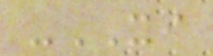-XI
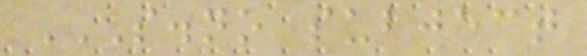S.NO SUBJECT
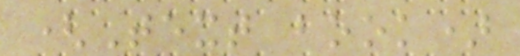(Text book)
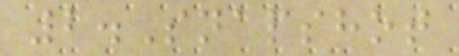2.Snapshot
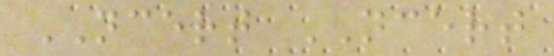NCERT NCERT
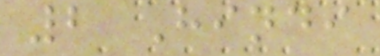2 Hindi
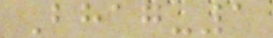Bhag-1
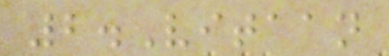2.Vitaan
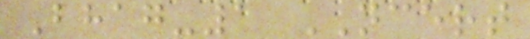Bhag-1 NCERT
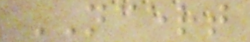NCERT
